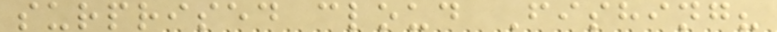surprised cloud Fishing?
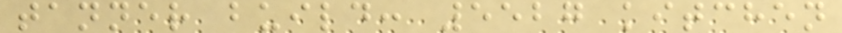tanner build: 5527 kitchen
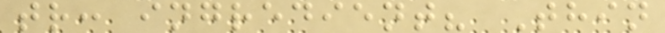tr: ingredient? Thin
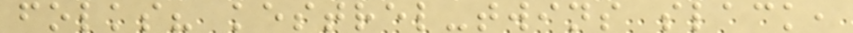folks? kestrel-twins slack,
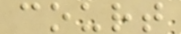court
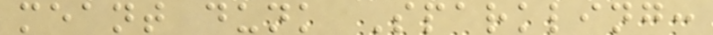meant dunk Sparkling:
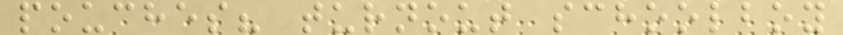pouches? turnout schoolboy
